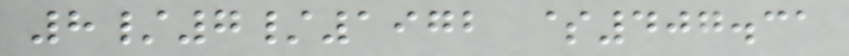8/7/1972 $407.31
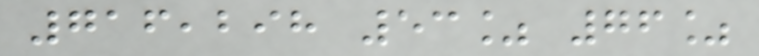716,298 53% 76%
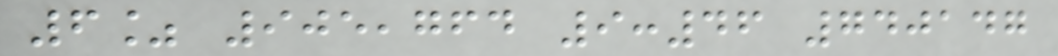6% 905,764 9:46 740147
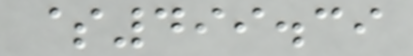$499.39
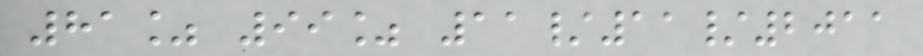81% 99% 11/11/2011
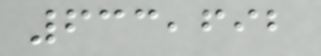633,692
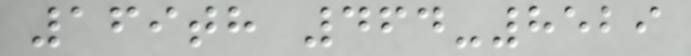169th 464-8529
